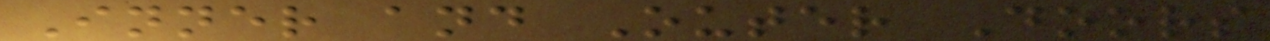Inner and Outer Doors
